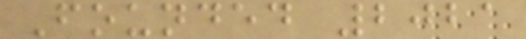Founded 2021
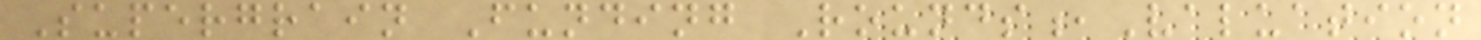Supergrain Funding Rounds,Valuation
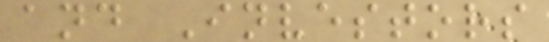and Investors
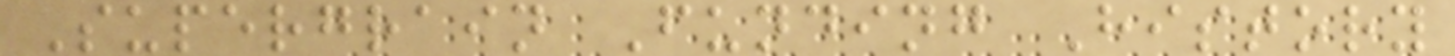Supergrain Funding History
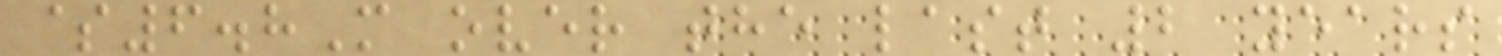$6.8M over the last 2 years
